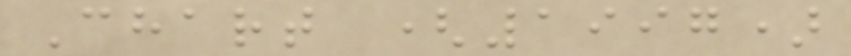Chart (1997)
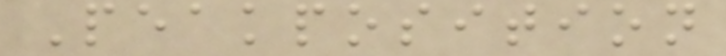Peakposition
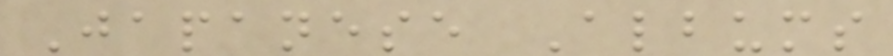Japanese Albums
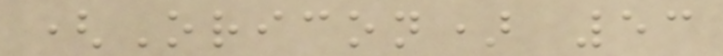(Oricon) 53
